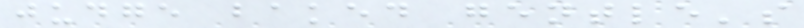judge baked gentle's
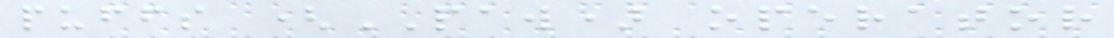puffs (PAW) operator
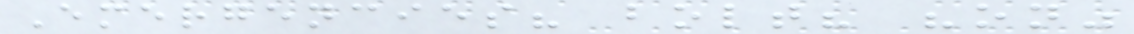Emergencies? bolt? "on"
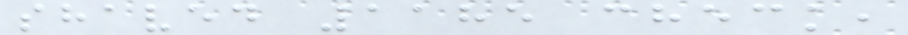shaved 1185 check,
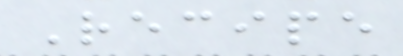Recipe
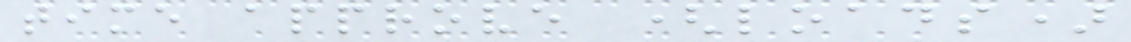time approve (loads)
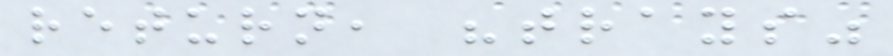return, "trays"
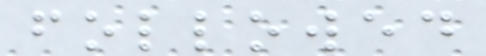followed
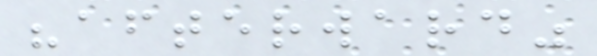"afterward"
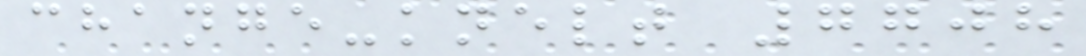change-knelt 7708
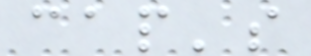cap's
